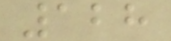128
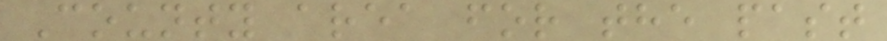County area for the past
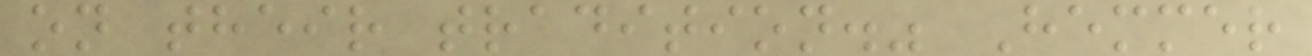on their tradition." Hemmer
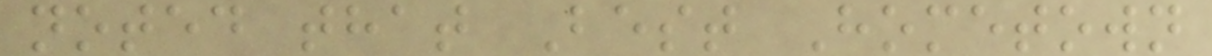noted that Best Hometown
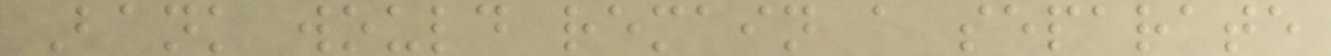Bank would remain a separate
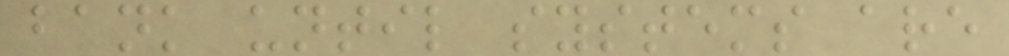bank until systems are
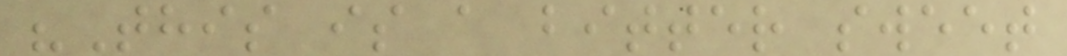"This is a bitter sweet
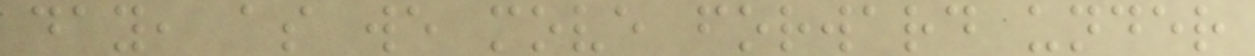day, as we move forward under
